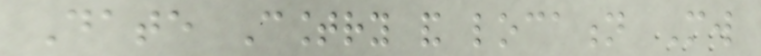Date Country and location Mw
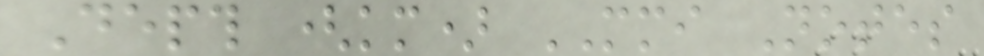Depth (km) MMI Notes
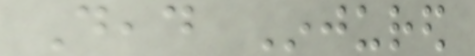Dead Injured
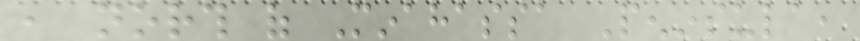, north of Minahassa Peninsula,
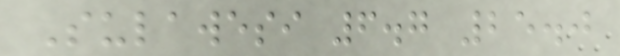Sulawesi 6.7 25.0
